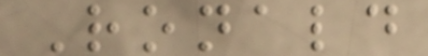Ronald
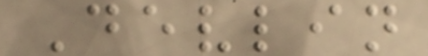Devlin
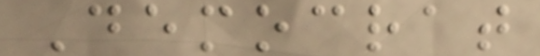Democrat
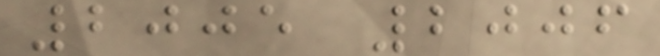2005 2006
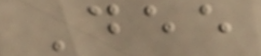Dee
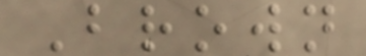Brown
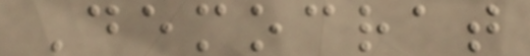Democrat
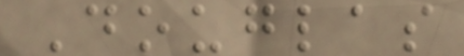Douglas
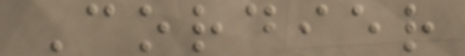Cordier
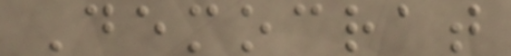Democrat
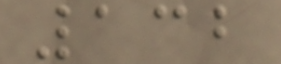132
